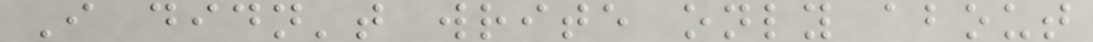I didn't write only about
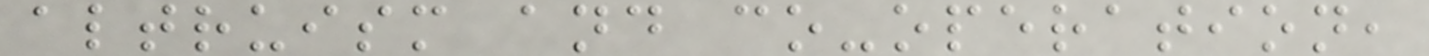altruism and co-operation,
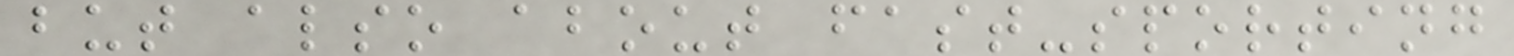but also about fast-sporting
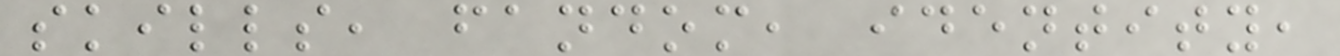skills, fandom, identity,
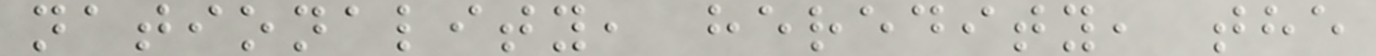nationality, heredity, the
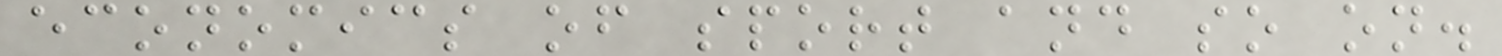economics of sport and so on.
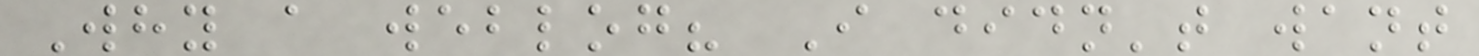Why a weblog? I didn't want
